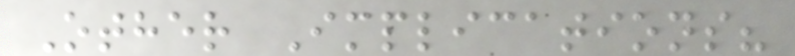Other Implications?
